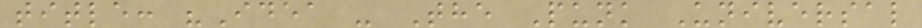title: "Idea - The Punk Universal
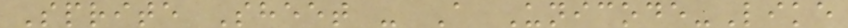Sprite Sheet - A Unicode-Like
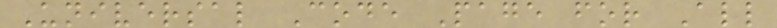Universal Code Page for All
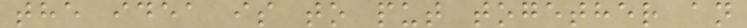the idea is to put together an
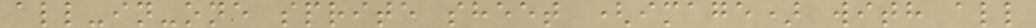all-in-one sprite sheet (image) with all
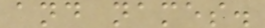and names.
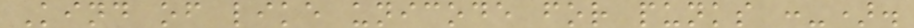Kind of like unicode for punks :-).
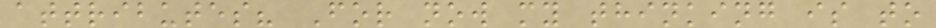attributes? For now my thinking is to
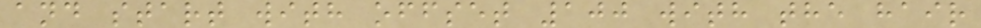and start with offset 100 with the hair
